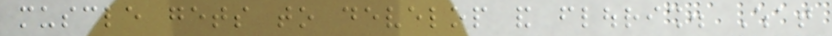muscle gets to develop and flourish. What
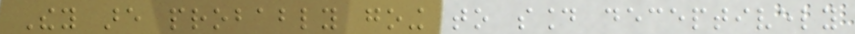They are probably going to sound deceptively
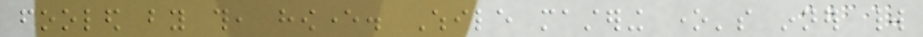fooled by this, however. While mastering one's inner world
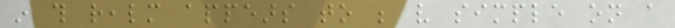in this realm appears to be very simple on a
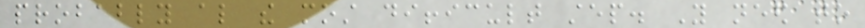probably also the most difficult step. You need to
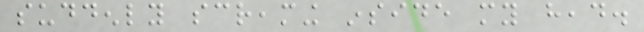suddenly screaming inside my head.
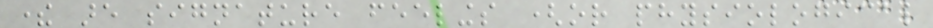there are signature feelings (or physiological
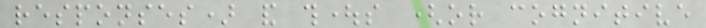responses) and thoughts (or cognitive
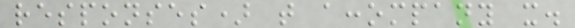responses) that accompany it.
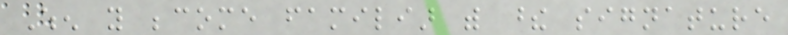When you become familiar with these signature
